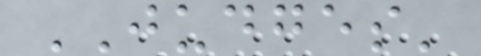JUDGES'
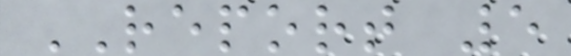REPORT 5
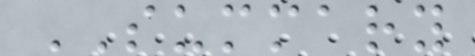SUMMARY
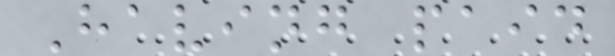Having paid
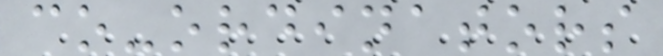co-ordinators
